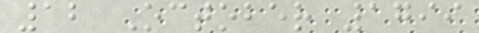12 October 1799
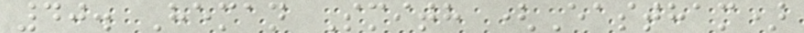40. Heman Smith (Eastham)
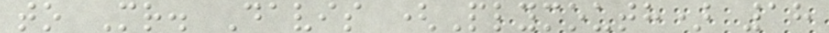to Mr. Davis (Plymouth) 18
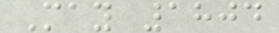May 1804
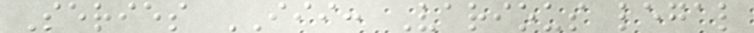Series III: Various legal
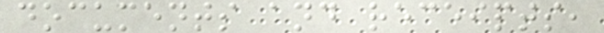documents and receipts,
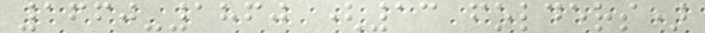1660-1860 (13 folders)
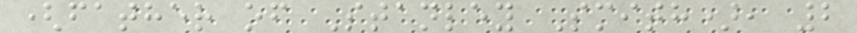(father of Stanley Smith), 2
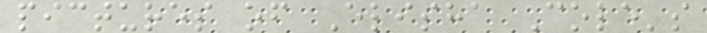pictures of Elisha Cole's
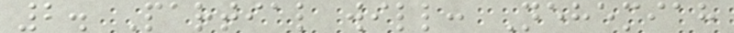2. Partial will: Nehemiah
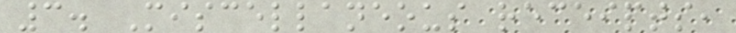3. Miscellaneous receipts,
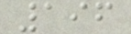196
